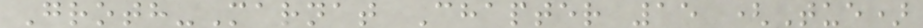Groth-Marnat Chapter 15 (Tue)
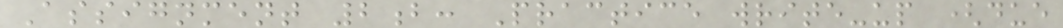Assignment 2b: Practice write-up (due
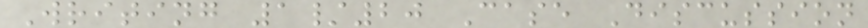Writing 1/20 Case Discussion
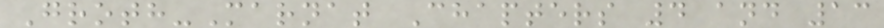Groth-Marnat Chapters 4 and 13
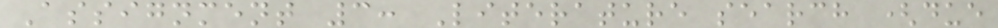Assignment 3: Literature search (due
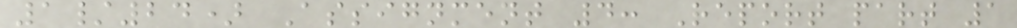1/24) Assignment 4: Report part 1
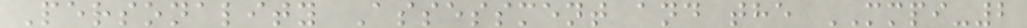Personality Assessment and the MMPI-2
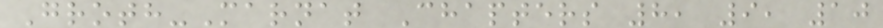Groth-Marnat Chapters 8, 9, 10
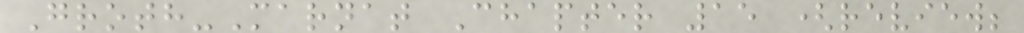Groth-Marnat Chapter 15 (review;
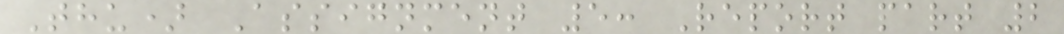Thu) Assignment 5: Report part 2
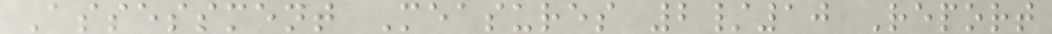Assessment Measures 2/10 Report
